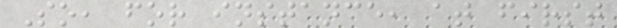So, for instance, at first
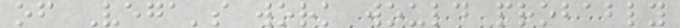of Vega's work would probably
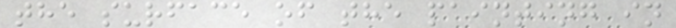the surface of the painting in
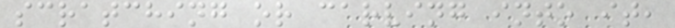scratching or carving into it,
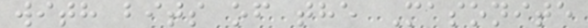with bits of the Masonite
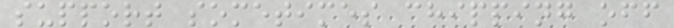support sometimes chipping off
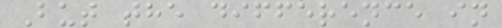But the difference in
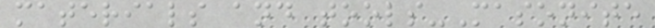materials and tools-Masonite
